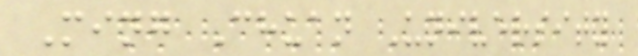Ming Chuan University
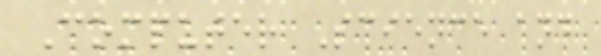Computer Science and
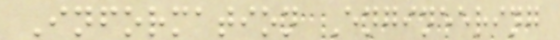Information Engineering
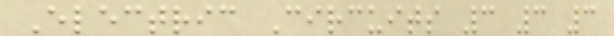Electric Circuits 3 3 3
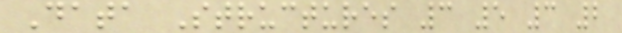Data Structures 3 5 3 2
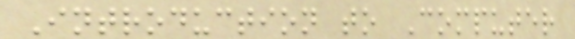Introduction to Computer
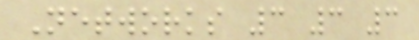Networks 3 3 3
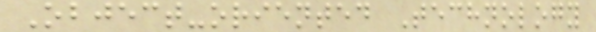Object-oriented Technology
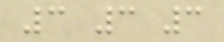3 3 3
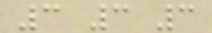3 3 3
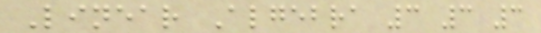Linear Algebra 3 3 3
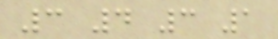3 4 3 1
